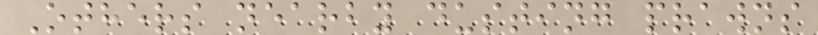Others nearby dusting prawns
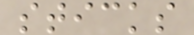sticks
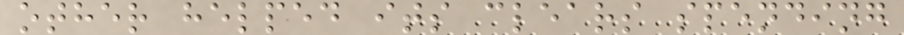other helped its clears spending
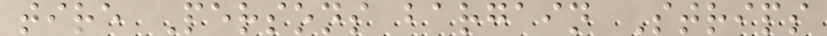tire Persons bargain Strips
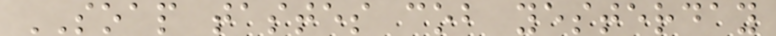SOAP tastes cob yesterday
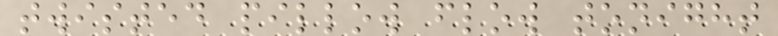twisted pillow flow tonight
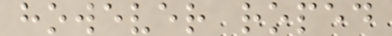however roped
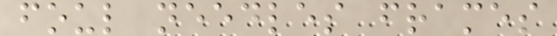foul needles frames
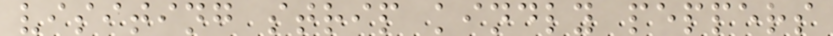visiting strip kindly peppers
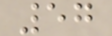57
